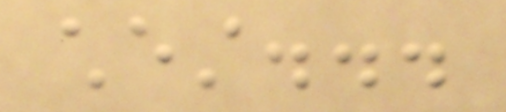chest...
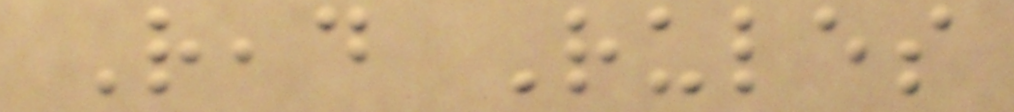Read Rules
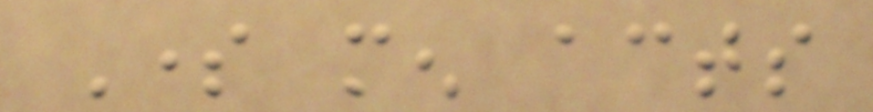Some men acts
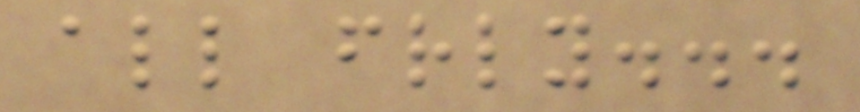all friendly...
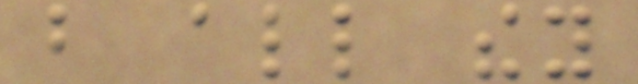but all they
